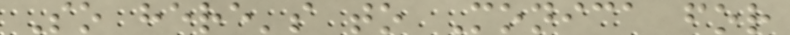So here's to Monica for
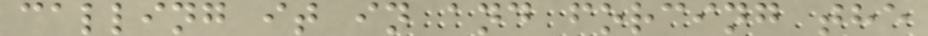calling it in and forcing the
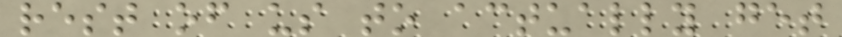rest of us to actually get
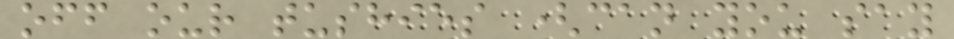off our tushies (can you say
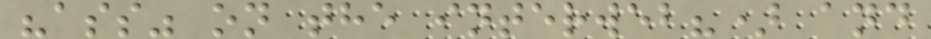"ass" on the interweb?) and
